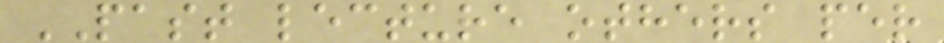PAST lecture others per
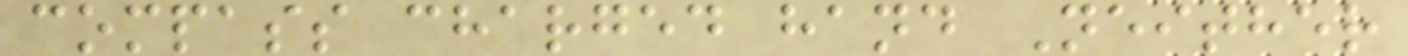compass charged hand Neither
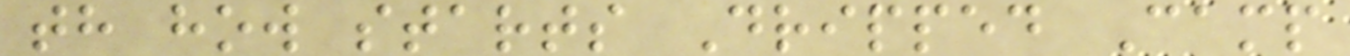th how starts Dripped Camp
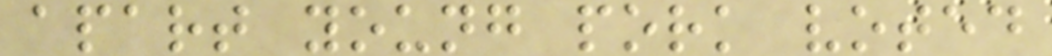apart young pork voted
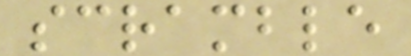scramble
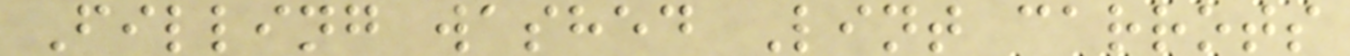Filling washed Lint carrots
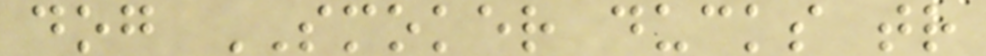dog SMOKER ducks tr
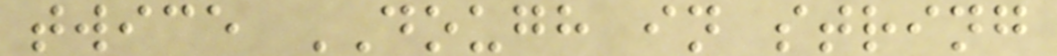twice DOUGH in string
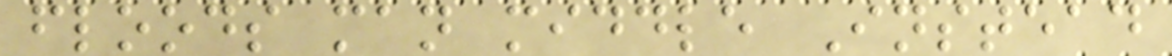floods man middle Instead
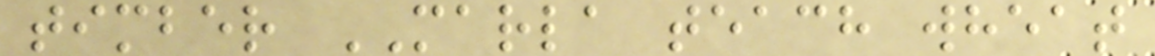timber MARLA teach wheat
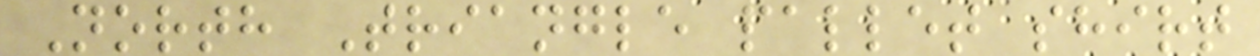North Triangle pallet shirt
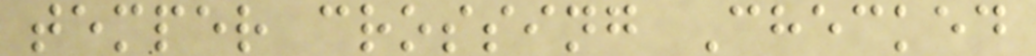temper crossing Checked
